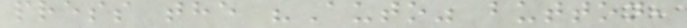press the "Auto" button,
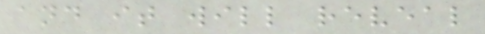and it will reveal
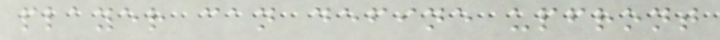player can define upfront
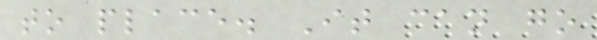to place. It can go
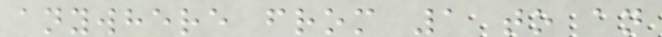anywhere from 1 to an
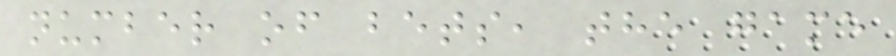number of bets, the game
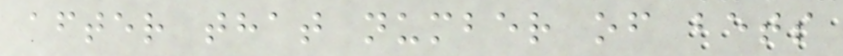after that number of bets
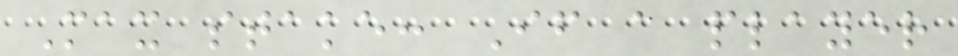Max stake: If a player
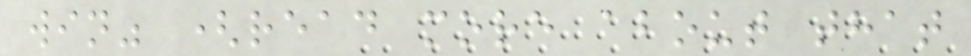win" (read more about that
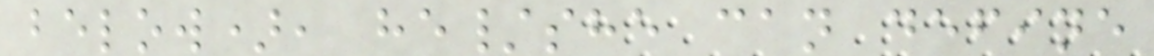below), he/she can define
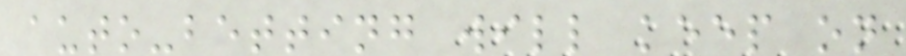auto-betting will keep on
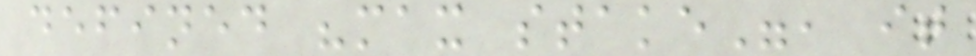defined "max stake", it
